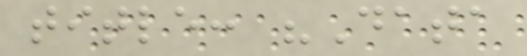title: "Data
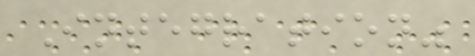Integration"
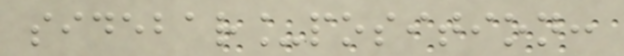sidebar_position:
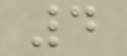4
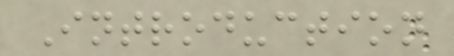Introduction
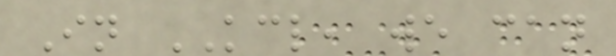In KCL, we can
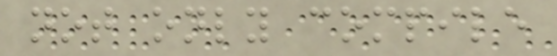not only compile
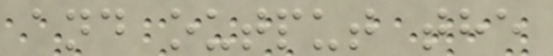and output the
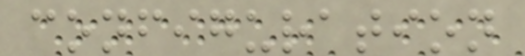configuration
